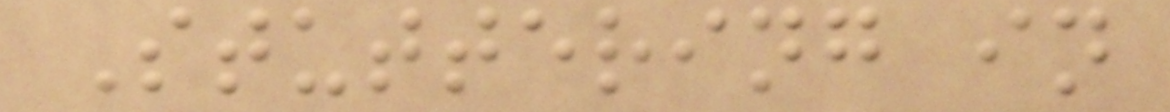Stuttering in
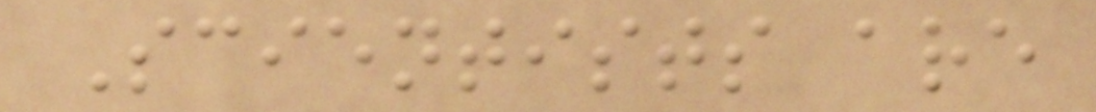Scientists are
